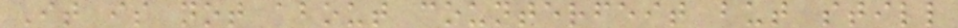It is not about counterfeit but still
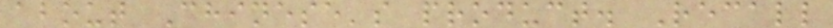about Chinese's product. Recall
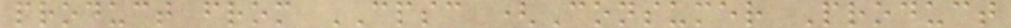product from CPSC (Consumer Product
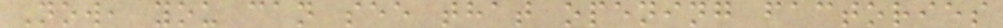Now, you can see that opening factories
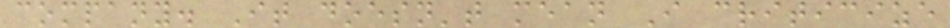company. It doesn't mean I criticize
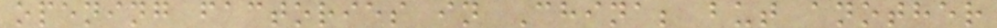opening factories in China; but another
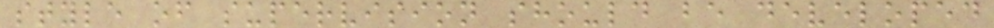style of supervision should be developed
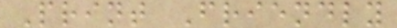Print Friendly
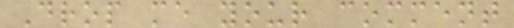Drop me your comment
